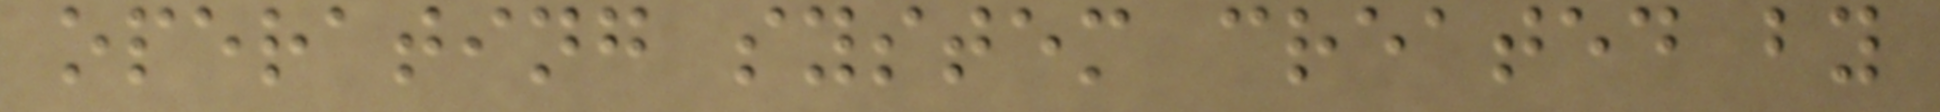operating system created by
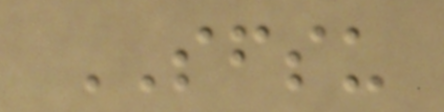SFSU
